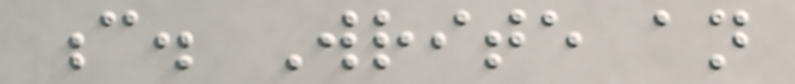c. Write an
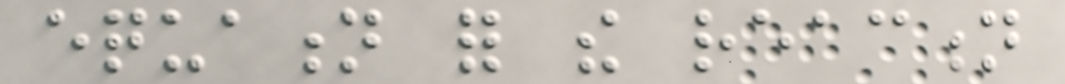equation for the reaction
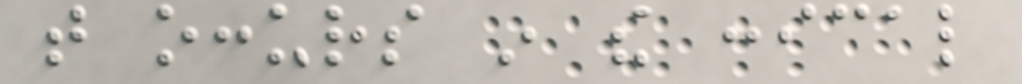that occurs in the conical
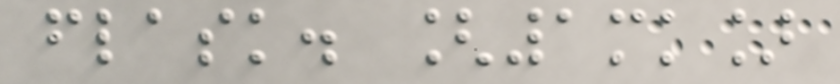flask. [1mk]
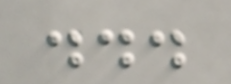...
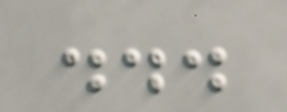...
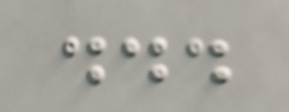...
